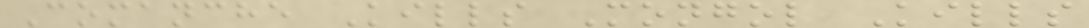Comanche Kills Mongol Kills
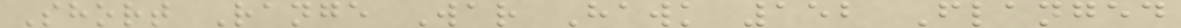Short Range War Hawk 152 Flanged
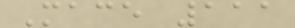Mace 111
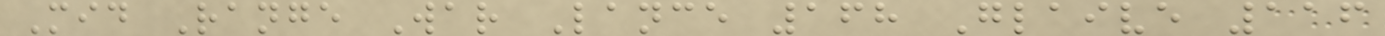Mid Range War Lance 168 Glaive 116
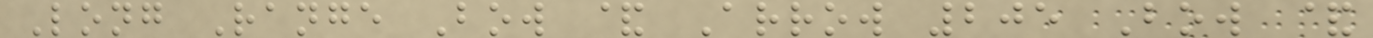Long Range Bow & Arrow 205 Bow &
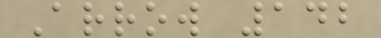Arrow 142
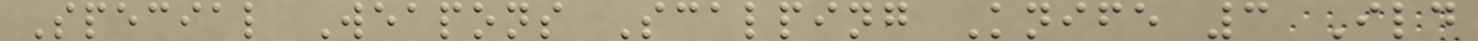Special Weapons Scalping Knife 3 Ild
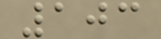103
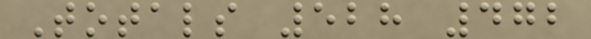Totals 528 472
